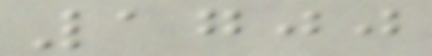1700
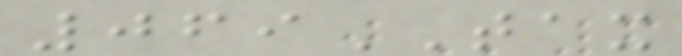069TAX
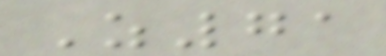Z71
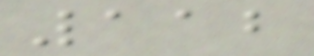112
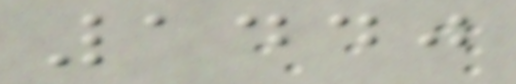1440
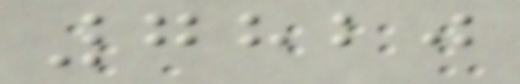7820
